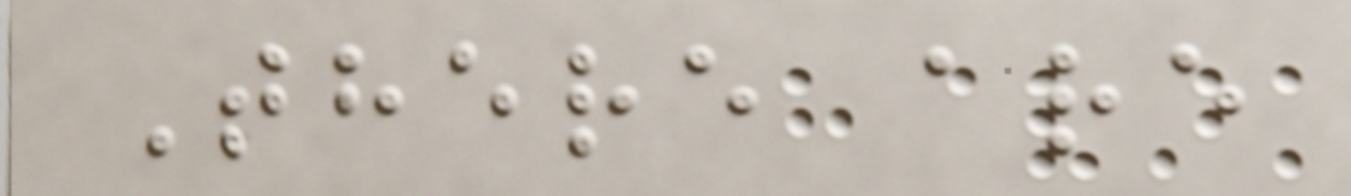There are
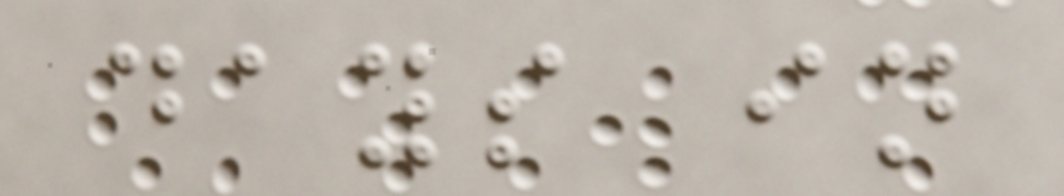days in
